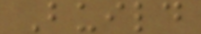Build
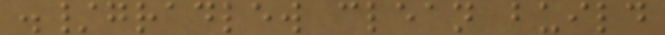./gradlew clean build
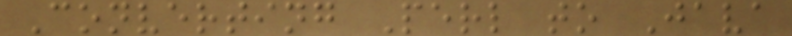Converting Perl to Java
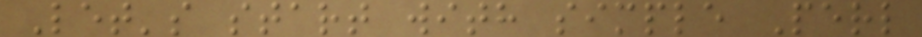Let's start with simple Perl
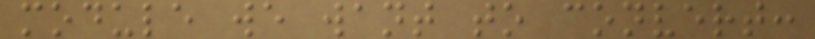module we want to convert:
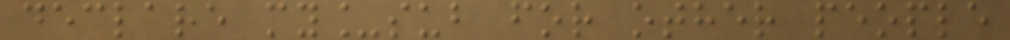declare my_sub for other people
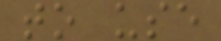to use
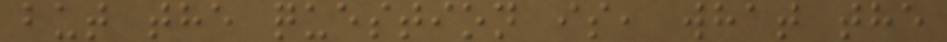but the question is, what the
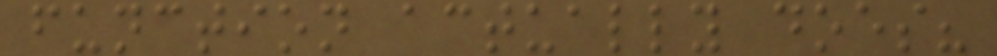function actually does?
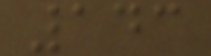143
